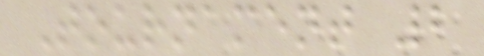Tournament 2
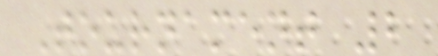Tournament 2
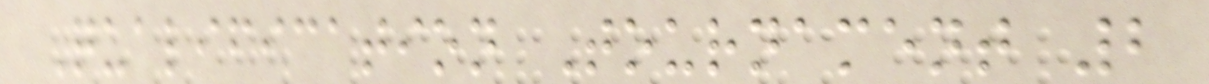Qualification Tournament 2
